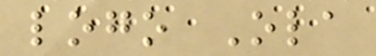logo Ola
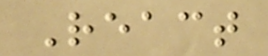React
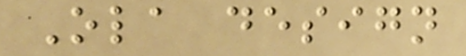Ola design
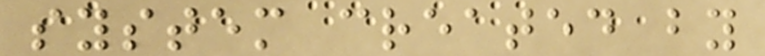system created by
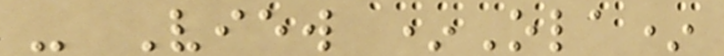- View *Ola*
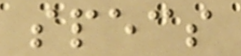specs
